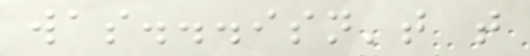was...isn't that
